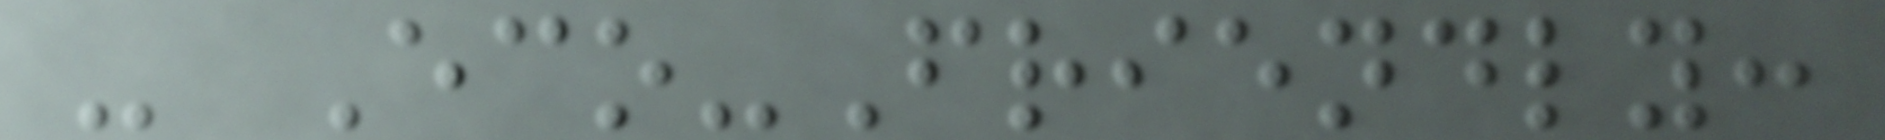- Eco-Friendly:
